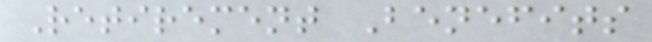Retirement Benefits
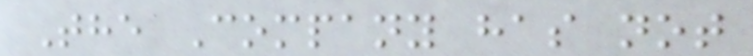The Company has not
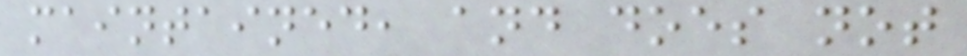maintained, and does not
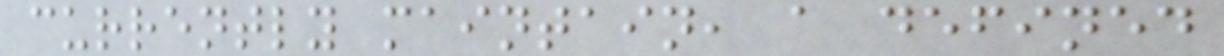currently maintain, a defined
